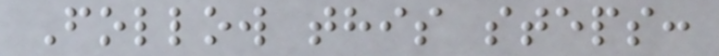Follow this steps:
